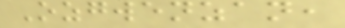Ozgwenzan,
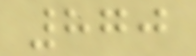870
